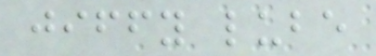jiffy lube
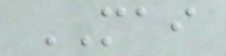MAI
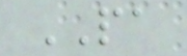PA
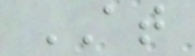AT
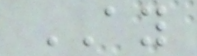AY
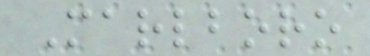Marlboro
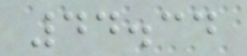44.34
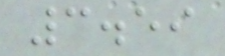3.59
